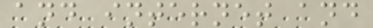and internet and
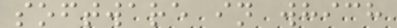software in which
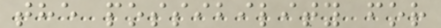the possibility for
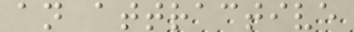an attractive
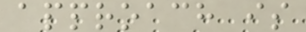approach is
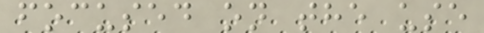focused on the use
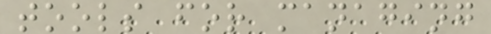tools for managing
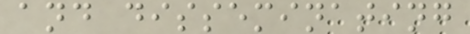and disseminating
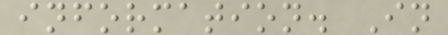information. In
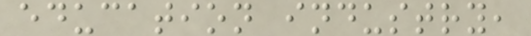education industry,
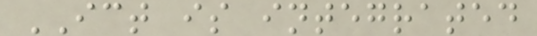ICT is integrated
